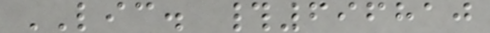LIC. #696810
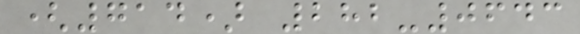(714) 282-0643
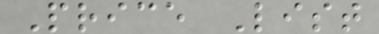Price List
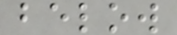below
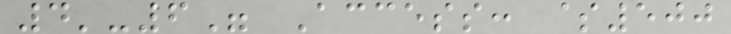4'-6" Access: $500
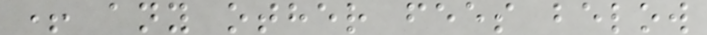+ any other fees below
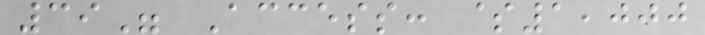39" Access: $1,000
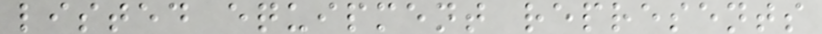listed equipment represents
